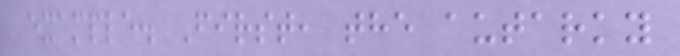example. First, the autarky
